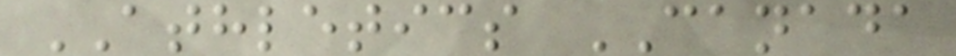ATHLETICS CANADA
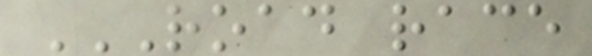ROAD RACE
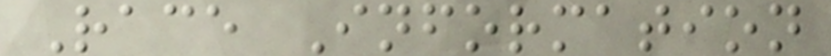Race Information
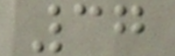37
